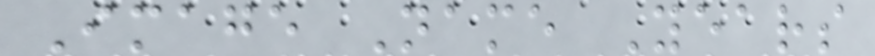Image Name Years
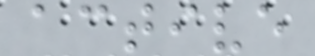active
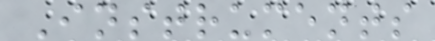Instruments
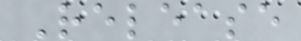Release
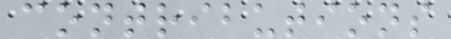contributions
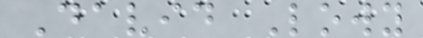David Lowy
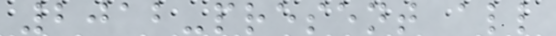2012-present all
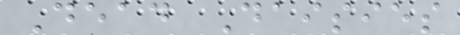Dead Daisies
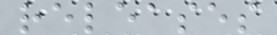releases
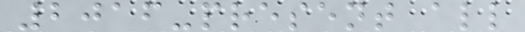2016-present all
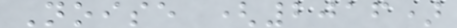Noise (2016)
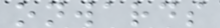onwards
